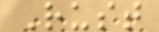Rust
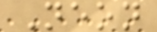Neon
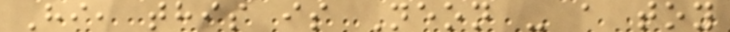Hi, this is Neon - a toy
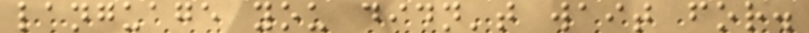language you didn't wait for.
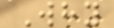Why
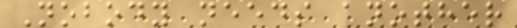Nobody needs another
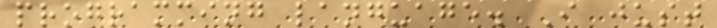programming language. I just
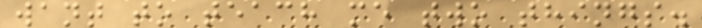want to teach me two things.
